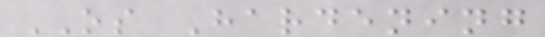OS Hardening
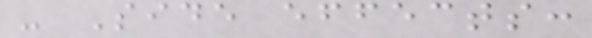- Side effects:
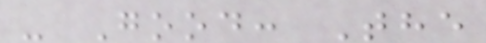- Good: The
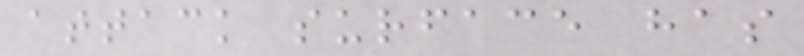attack surface has
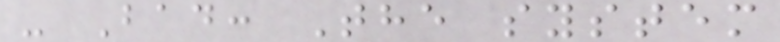- Bad: The system
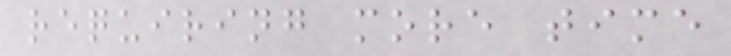requiring more time
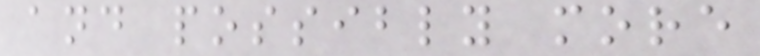and possibly more
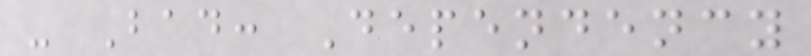- Bad: Dependency
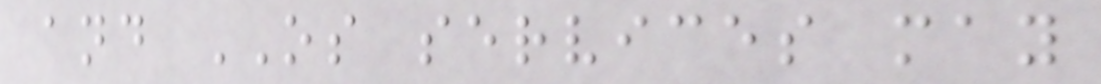and OS services may
